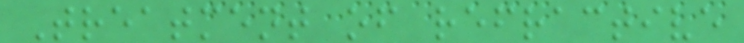Treatment of refractive
